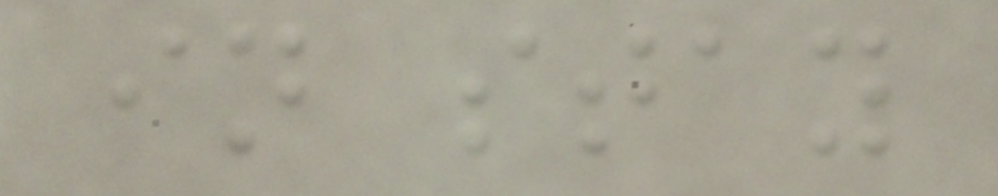in stay
